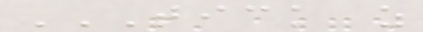TICK AS
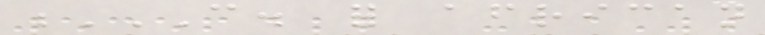C. FOR AFRICAN
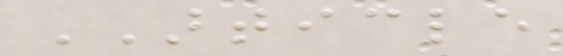ARTICLE
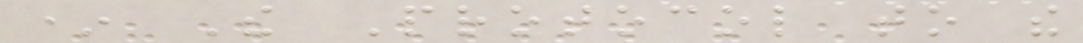* The Protocol to the
